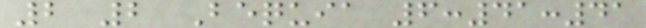2 2 Bequia 6:41:41
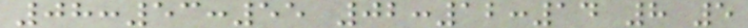08:53:55 02:12:14 8 5
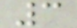3
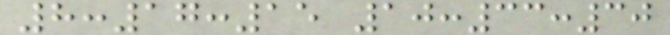8:17:15 10:33:30
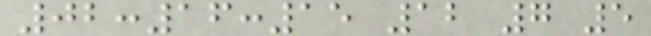02:16:15 12 7 5
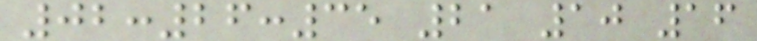02:26:35 21 10 16
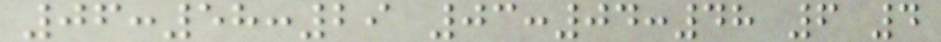06:58:29 03:04:48 6 4
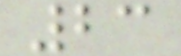23
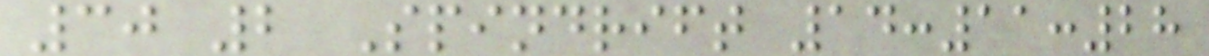30 2 Spindrift 14:11:28
